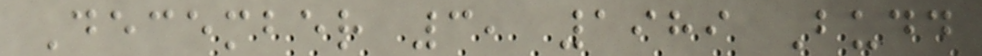December 3, 1989 Budd
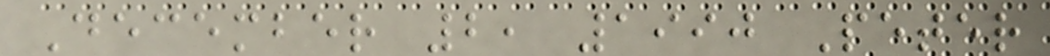December 2, 1990 Peter
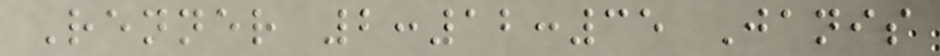Renner 2:12:35 Janis
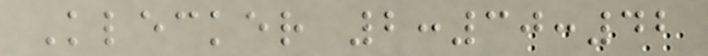Klecker 2:30:42
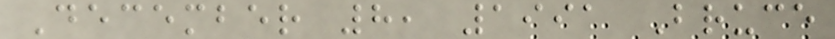December 8, 1991 Bruce
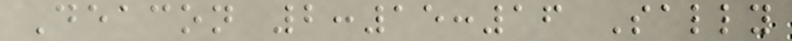Deacon 2:15:16 Sally
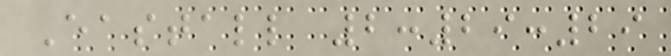Eastall 2:29:29
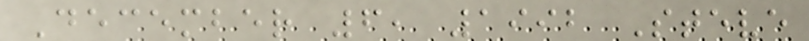December 6, 1992 Steve
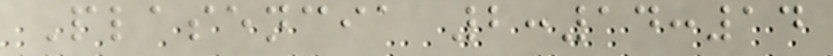Plasencia 2:14:14
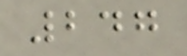247
